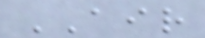AIR
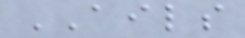AILS
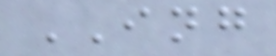ING
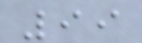99
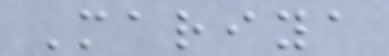Mariya
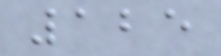125
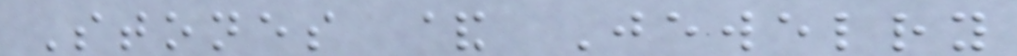Stones & Jewelry
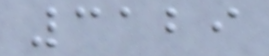3129
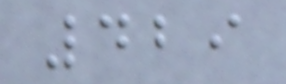429
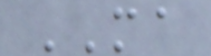MA
